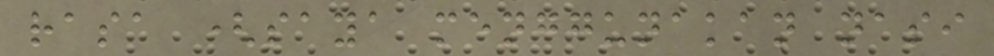rasa (saya menggunakan nasi
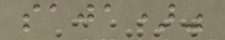saja)"
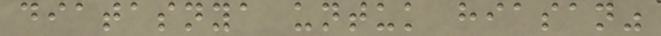diatasnya untuk hiasan"
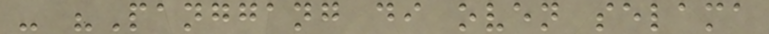- "Panggang di oven selama
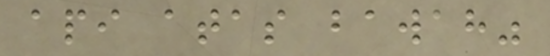api atas bawah"
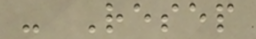- Resep
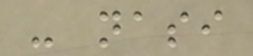- nasi
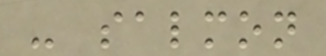- salmon
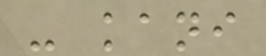- kani
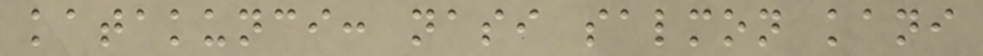katakunci: nasi salmon kani
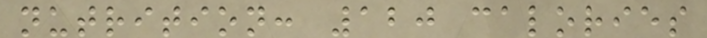nutrition: 120 calories
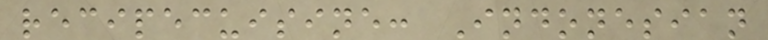recipecuisine: Indonesian
